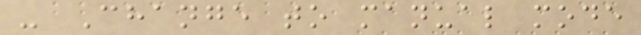- Change to manual mode
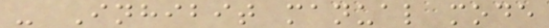- Inhibit manual mode
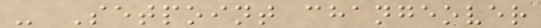- Setpoint changeover
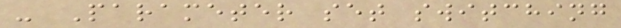- Parameter set switching
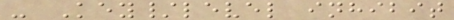- Key/level inhibit
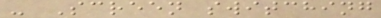- Screen switching
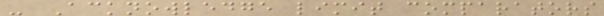- Acknowledge limit comparators
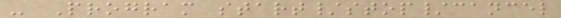- Program start/stop/cancel
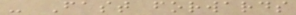- Fast forwards
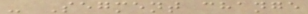- Segment change
